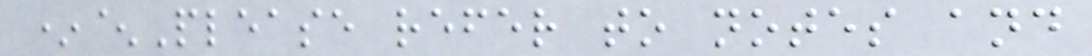*^Please refer to notes and
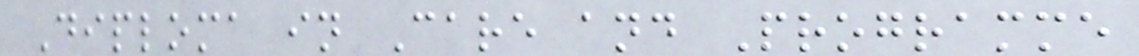Diploma in Care and Programme
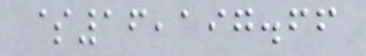$16,197.66
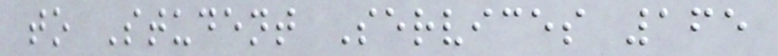to Student Services 165
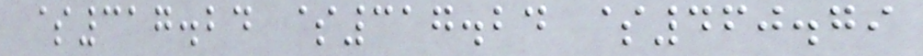$317.24 $317.24 $460.79
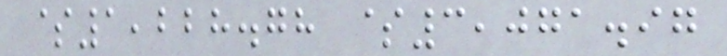$1,228.78 $3,071.97
